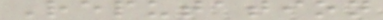Reputation
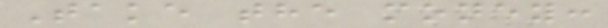Take the money:
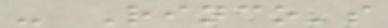- Rinco's
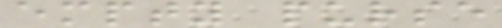empty purse
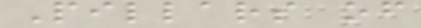Pillars of
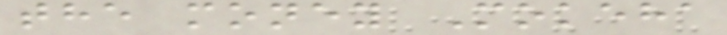the money Mokeha
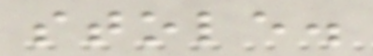stole.
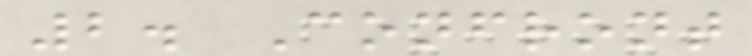2. Confront
